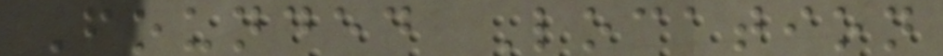Founded Location
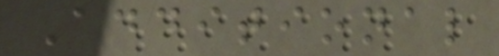Additional
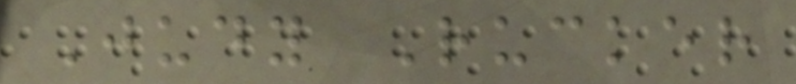Judy Rucker
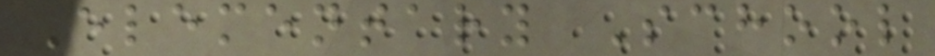Elementary School
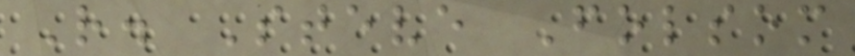R. Steve Folsom
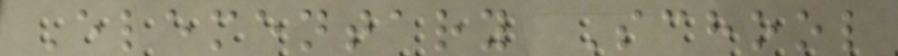Elementary School
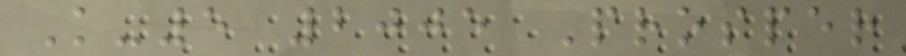K-5 2005 Prosper
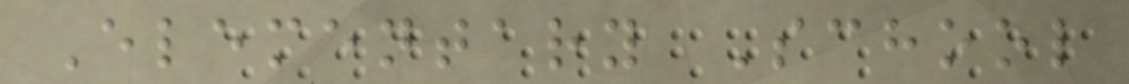Elementary School
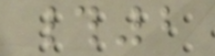#2
